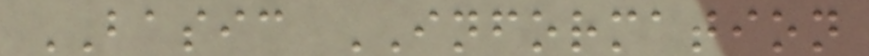BASIC INFORMATION
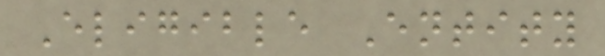Eligible Entity
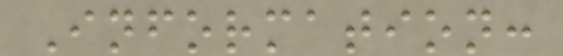Information:
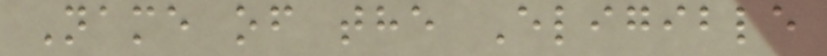Name of the Eligible
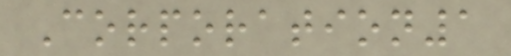Corporation1
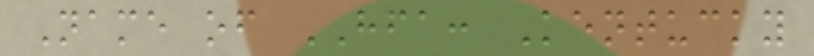Name of HFA: Kentucky
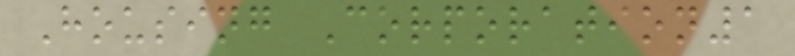Housing Corporation1
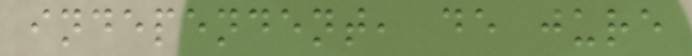independent, de jure
